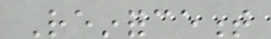Reinforcement
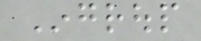Ingroup
